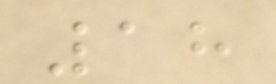18
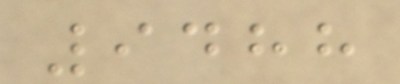9488
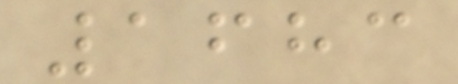1683
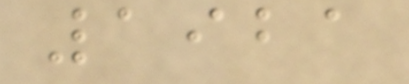1921
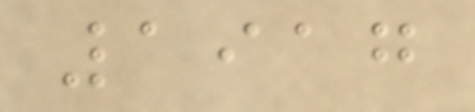1917
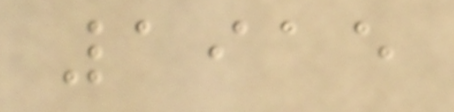1915
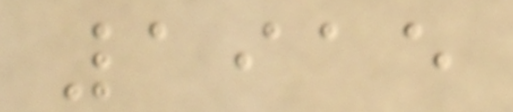1915
